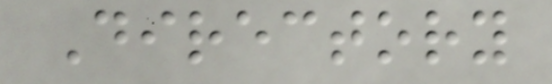Directory
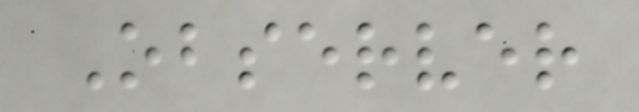Observer
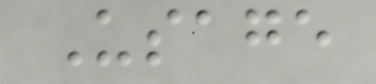Usage
